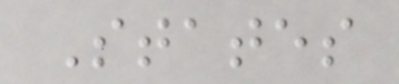States
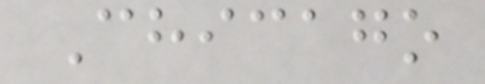Chicago
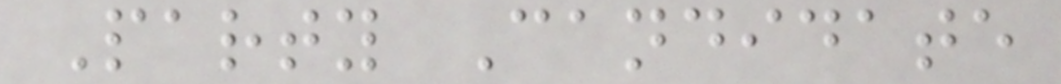Party Candidate
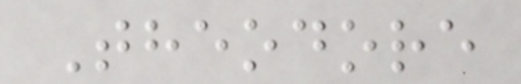Theodore
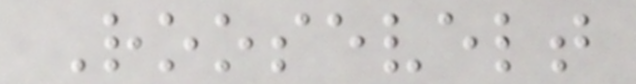Roosevelt
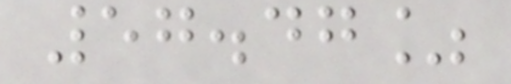57.47%
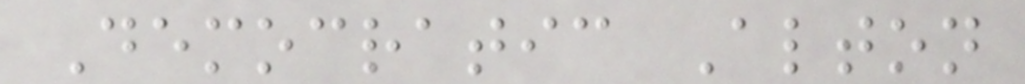Democratic Alton
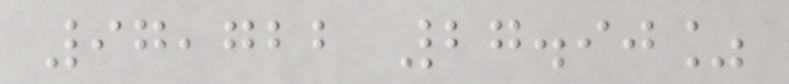97,722 27.90%
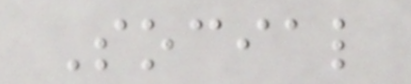Social
